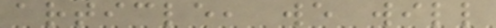article, we will
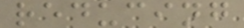reducing
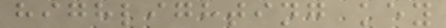highlighting key
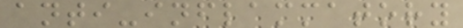anti-inflammatory
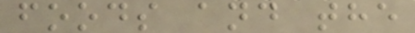foods and the
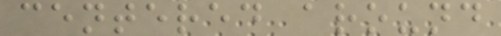centered around
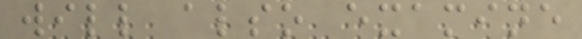will also examine
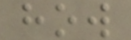how
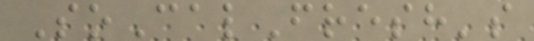SoCalFresh's
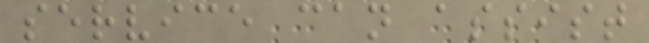service can assist
